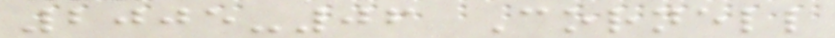2005-06 Cornell
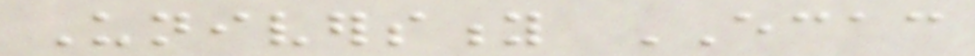University ECAC
